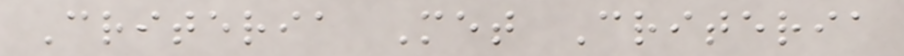Criteria Met Criteria
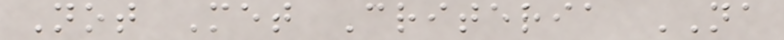Not Met Criteria NA
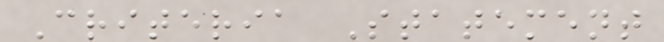Criteria Statement
